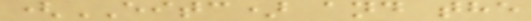(EITC) and the
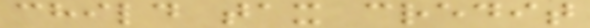child tax credit
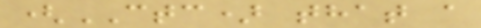(CTC) that a
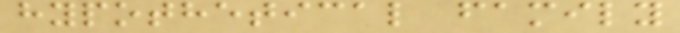hypothetical family
